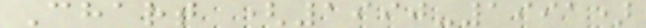Chart (1990-1991)
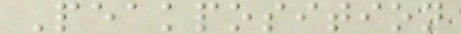Peakposition
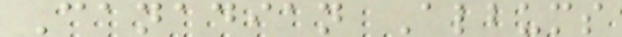Canadian Albums
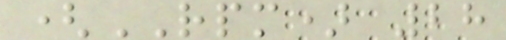(RPM) 28
